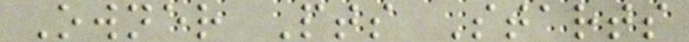Owner Pts Starts
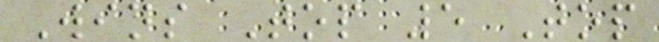Wins Top 5 Top
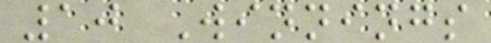10 Winnings
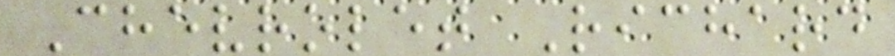Chevrolet Richard
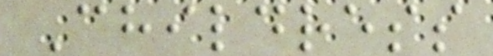Childress
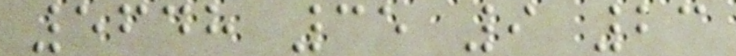5648 35 9 23
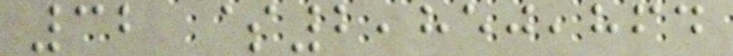32 $2,850,864
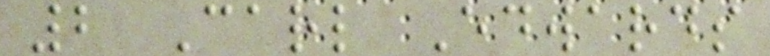2 Carl Edwards
